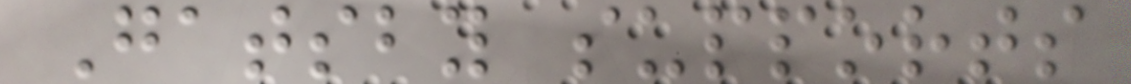Gatsby supports
